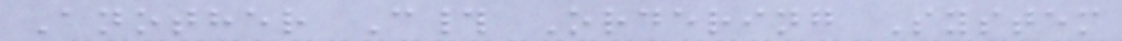Another C# Ordering System
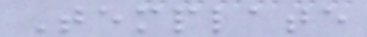Template
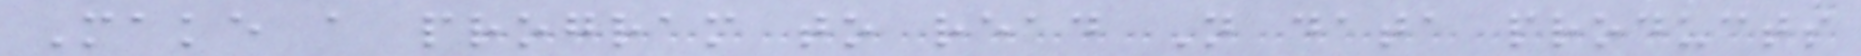Make a program to read N data products
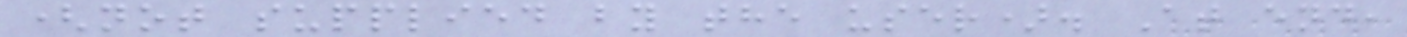(not supplied by the user). At end,
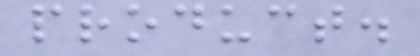product.
